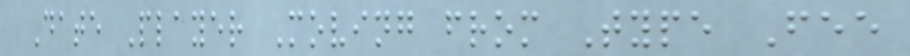Date Player Moving from Type Fee
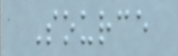Source
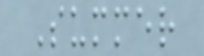Summer
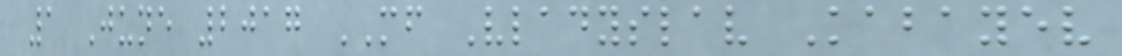1 June 2017 MF Vladyslav Kabayev
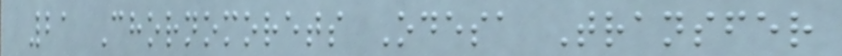21 Chornomorets Odesa Transfer
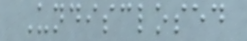Undisclosed
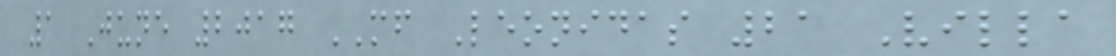1 June 2017 MF Leonidas 21 Villa
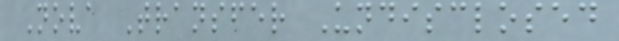Nova Transfer Undisclosed
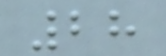28
